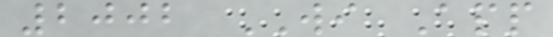2002 WI App
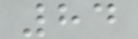84
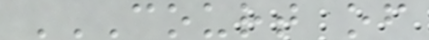COURT OF
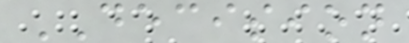DECISION
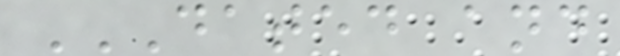DATED AND
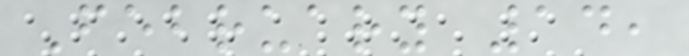February 14,
